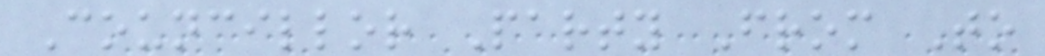Councillor Party From To
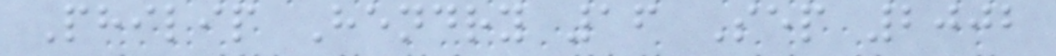Philip Hendry 16 Sep 2002
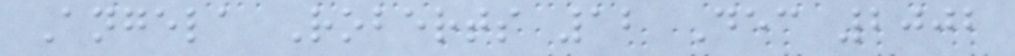Angela Roberts 12 Dec 2002
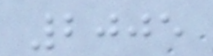2005
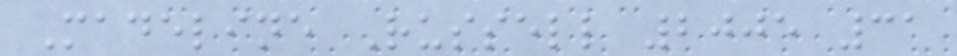Madeline Russell 2005 31
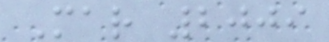Mar 2009
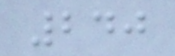240
